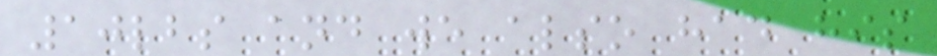10lbs and we also had his
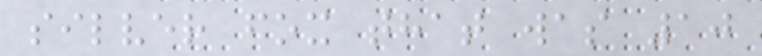silver fox that was 10
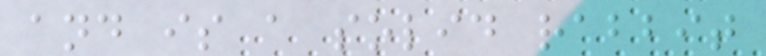and is a solid rabbit
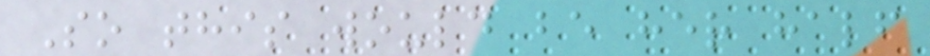So this would be her half
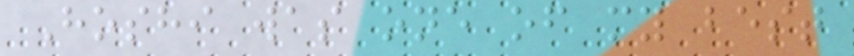Hoshi was one of my best
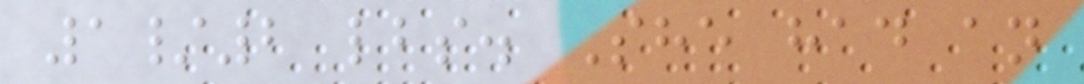1/2 lbs. She had an
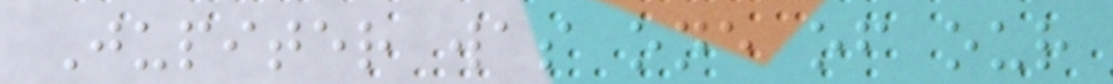Jupiter was one of our
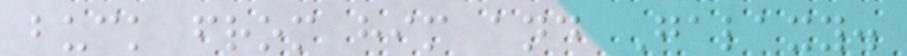buck from him and Galaxy.
